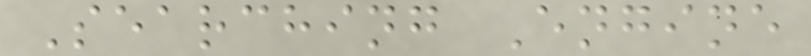Searching Engine
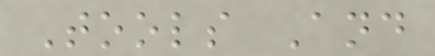Tools And
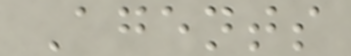Agents
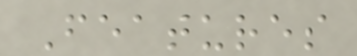Features
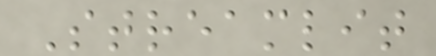Streamlit
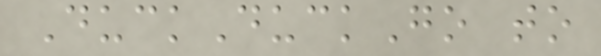DuckDuckGo to
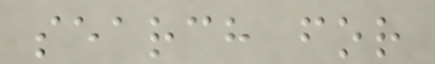search for
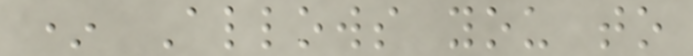* Allows you to
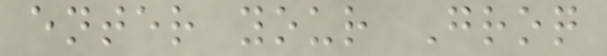enter your Groq
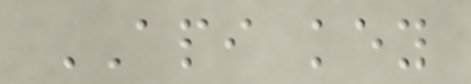API key
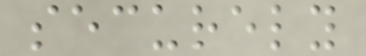securely
